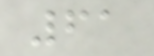61
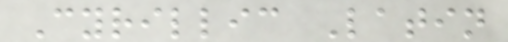Cyrillic Latin
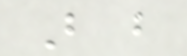B b
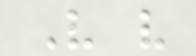V v
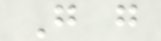G g
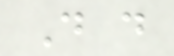D d
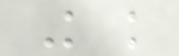K k
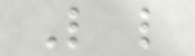L l
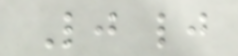Lj lj
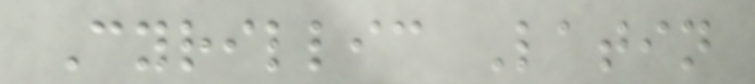Cyrillic Latin
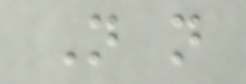N n
